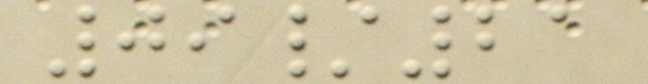09/21
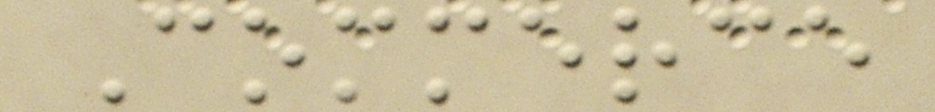Commerce
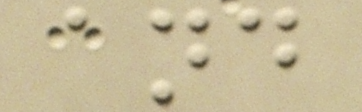and
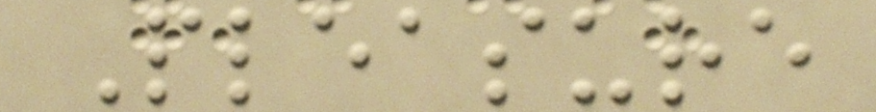Pleasure
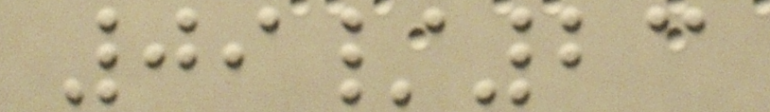09/23
